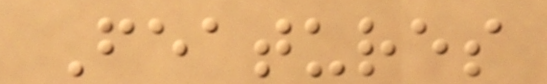Features
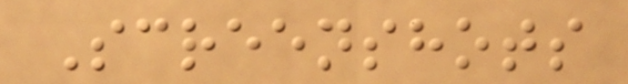Screenshots
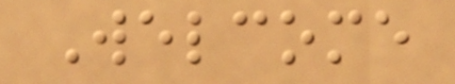Welcome
